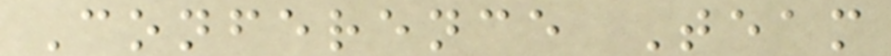Conference Team
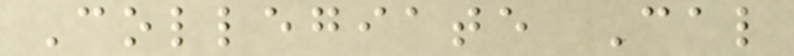Collegiate Cal
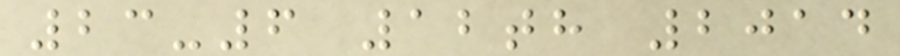23-6 12th 2014
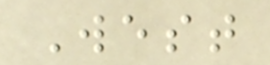West
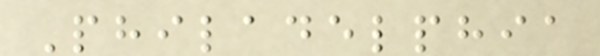Philadelphia
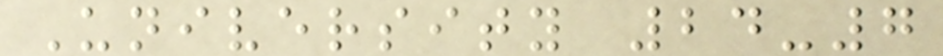University 24-7
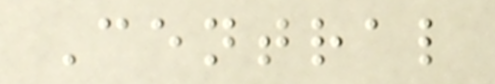Central
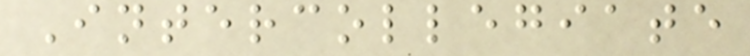Intercollegiate
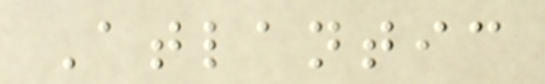Atlantic
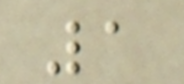1
